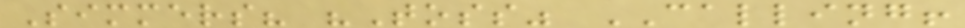Simmers? "Toss" CALLING!
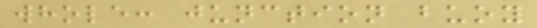whole: junction buoy
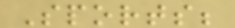Sports;
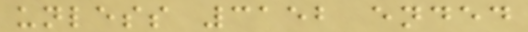unless 3152 ended
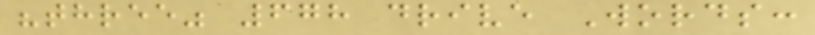"three" 678 drive Words:
